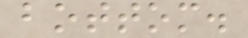bottom.
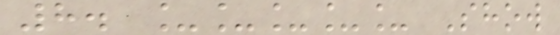8. _____ Show
